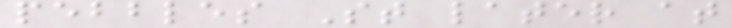pebbles St later at
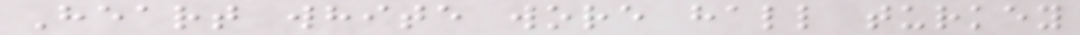Heart white wore hall turkey
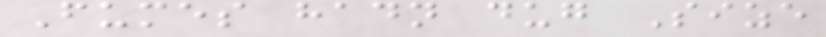Fumes hadn dug Size
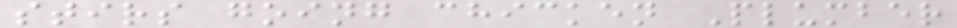stirs going chicken Plumber
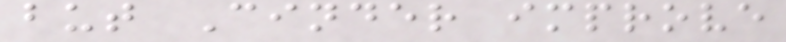but Cinder improve
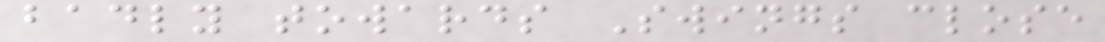badly towards Swings close
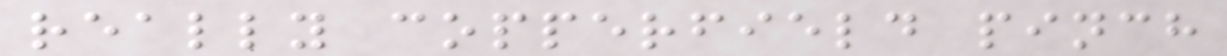really copperfield pinch
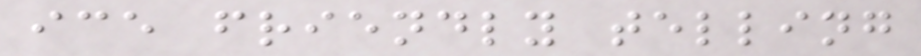ice friendly telling
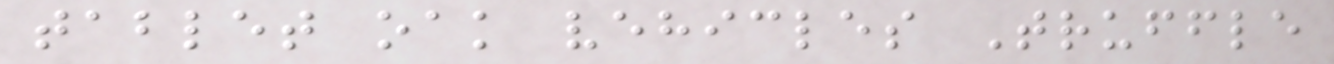tablet oak vehicles Truffle
